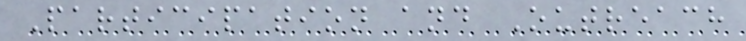Participation and Outreach
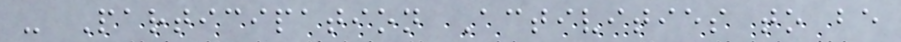- Participation Activities to be
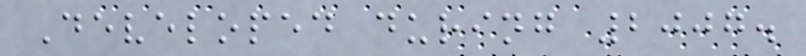Developed during 2007.
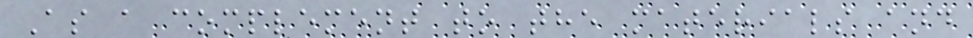As a complement to the materials and
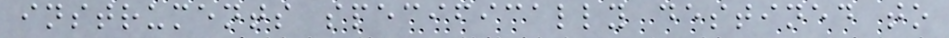instruments specifically destined to
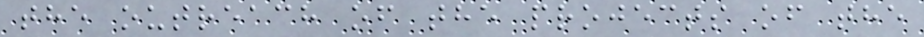the outreach of the projects of the
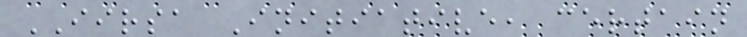IIRSA Initiative, certain
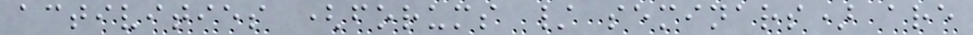activities (forums / seminars) are
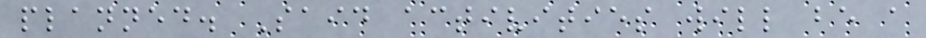planned. Said activities will be a
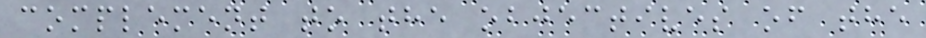complement to the objectives of the
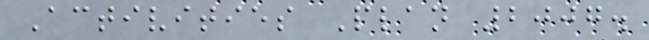Activities Plan 2007.
